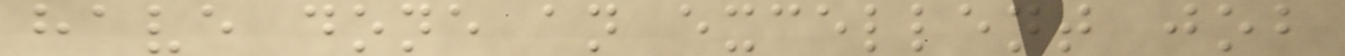have done an excellent job
